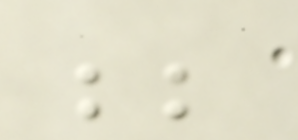;;
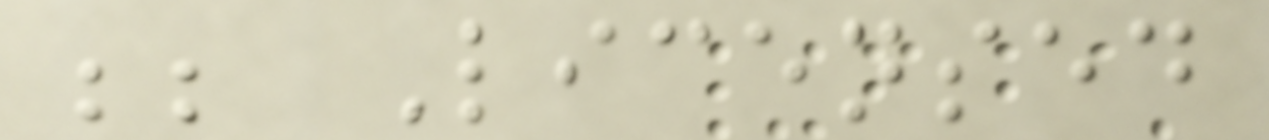;; Licensed
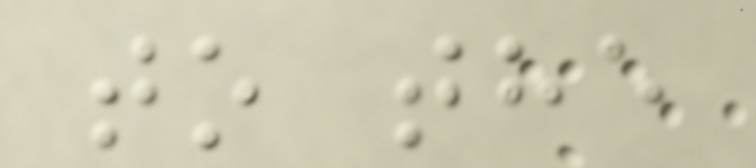to the
